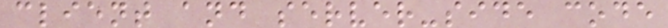client and server-side code
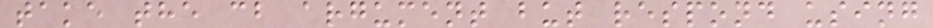take the cb argument but respond using
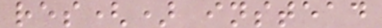res() instead
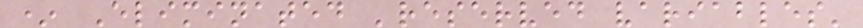* Eliminated 'reserved variables'
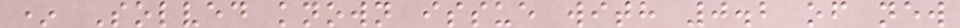* Solved known issue with 0.2 of new
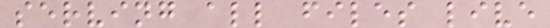serving all files live
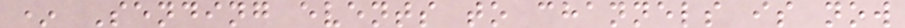* Sending events to channels is now
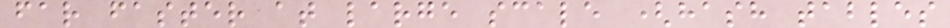far faster at large scale (hash tables
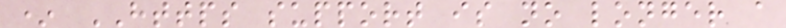* HTTPS support is no longer a
